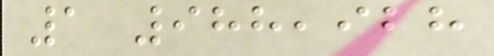1 988,928
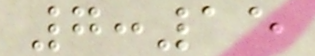7:15
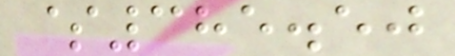$385.50
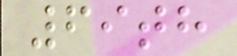69th
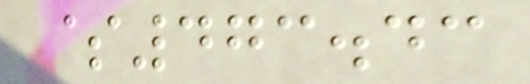$473.43
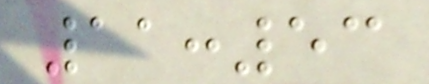11:53
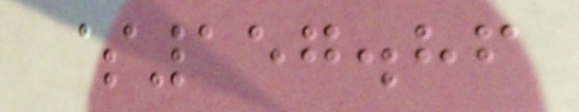$157.86
